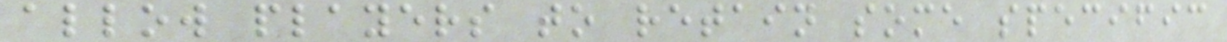allow players to retain some specific
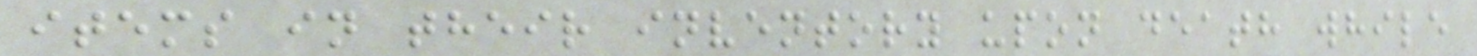items in their inventory upon death while
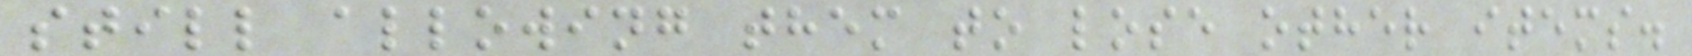still allowing them to lose other items.
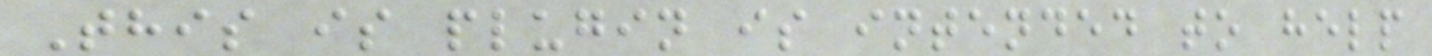This is plugin is intended to help
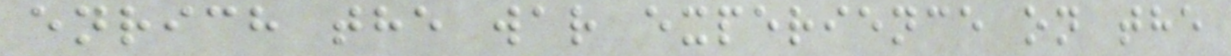enrich the war experience on the
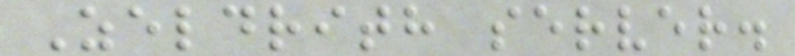Zeldrith server.
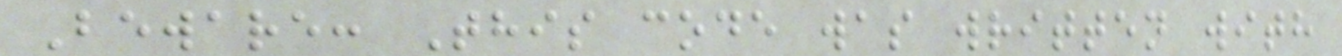Beware: This code was written with
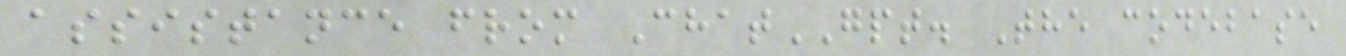assistance from ChatGPT. The codebase
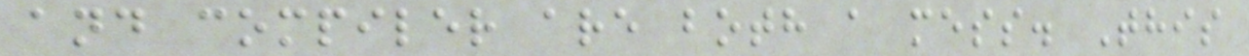and compiler are both a mess. This
